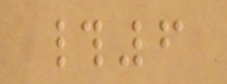#6
